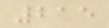215
